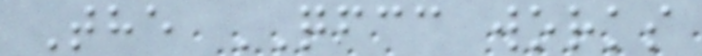The QFCC works
